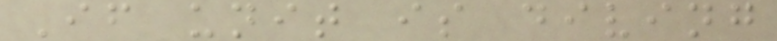If unit is diving
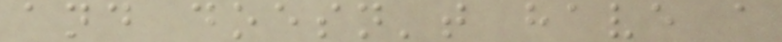and doesn't have a
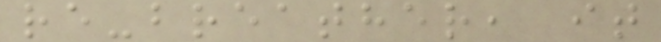re-breather, it
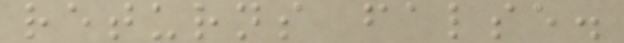returns false.
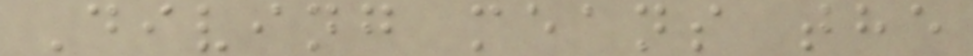Diving means the
